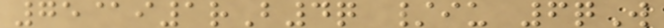75@i1rB4q /iu 6qW
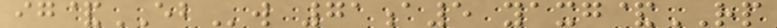ig&EBw 71a5 yaxg&RP
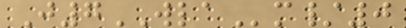J7WLAm/0
